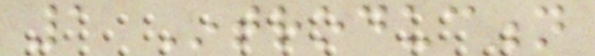1 Introduction
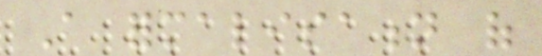A formalisation of
